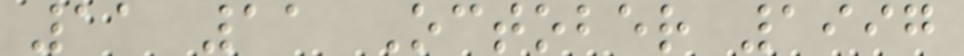11 11 October 1997
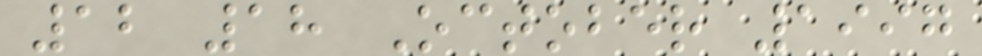12 18 October 1997
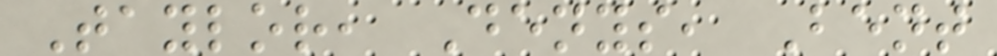Taylor, Denys, Bent
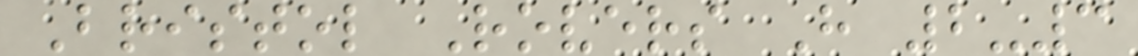Bristol Rovers H 2-3
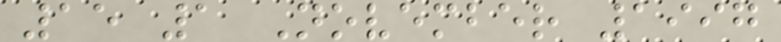15 1 November 1997
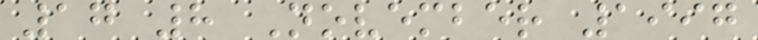17 8 November 1997
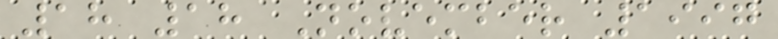18 18 November 1997
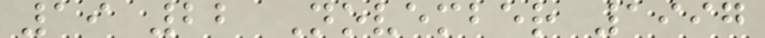19 22 November 1997
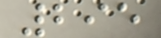295
